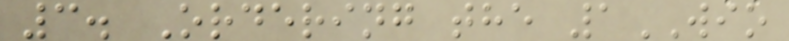3. Ordering the 1WIO
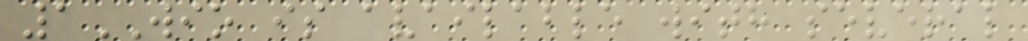1WIO is available with several
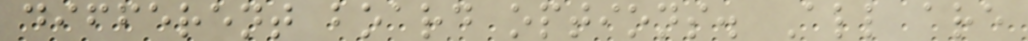different board options. All are
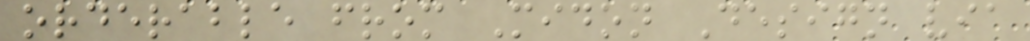orderable from Midon Design via
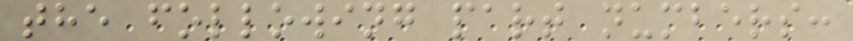the following part numbers:
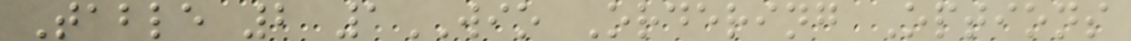Table 2 1WIO Ordering Options
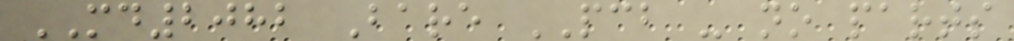MD2082 Bare PCB - no parts
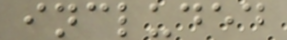included
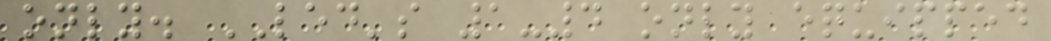only. LED's 1-4 only equipped
